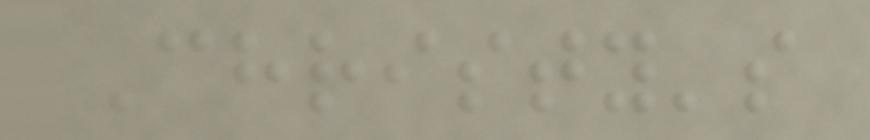Christy's
